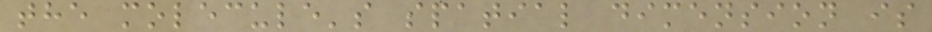the molecule's spatial dimension is
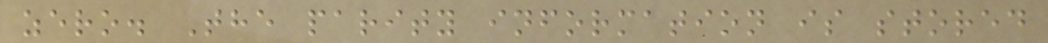zero. The parity information is stored
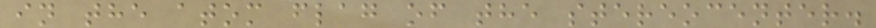in the atom flag of the stereocenter.
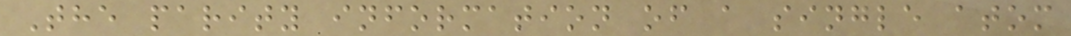The parity information of a single atom
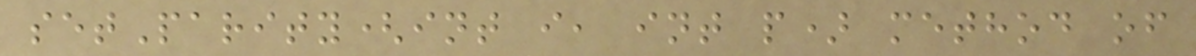setParity(int i, int p) method of
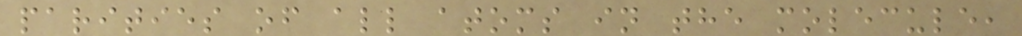parities of all atoms in the molecule,
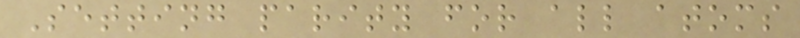Setting parity for all atoms
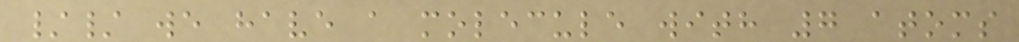// we have a molecule with 7 atoms
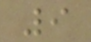9
